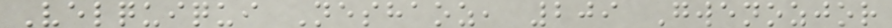Velquiqui Neshaoz, 209 Gwenozjor
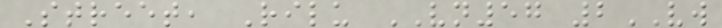Street, Rilu VN57 2VW
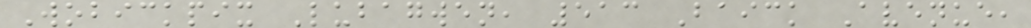Wobickpix Lubagwen, 513 Baick Avenue,
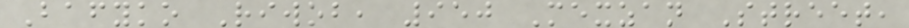Bafyko Riwob, 950 Mexzan Street,
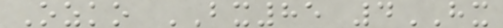Ozko BX85 4HX
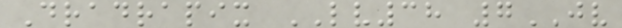Dradrapix LV38 7JV
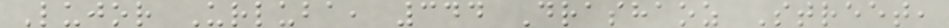Lujor Urluba, 344 Drashaoz Street,
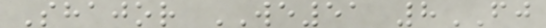Shajor WE51 8FJ
